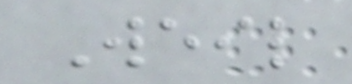Weil
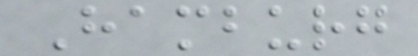Hamburg
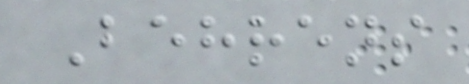Behrens
